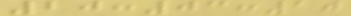20:03:10
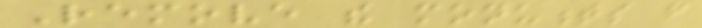Remove the monuments from
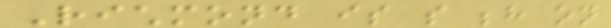Richmond is so behind on
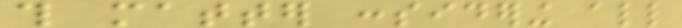this matter considering all
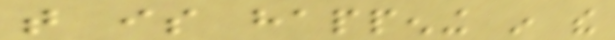that is happening in the
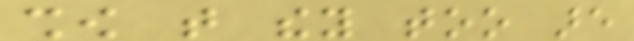show that they too are
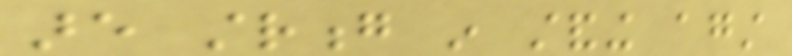are strong in standing against
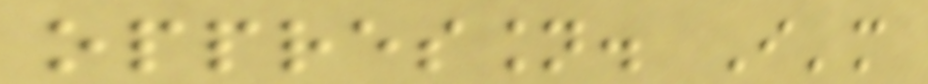oppression. I'm
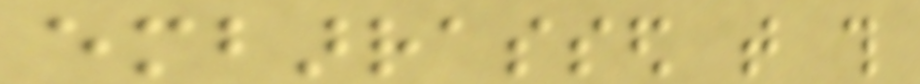embarrassed that this
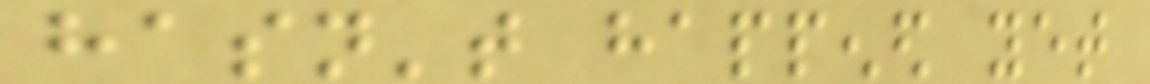hasn't happened yet
